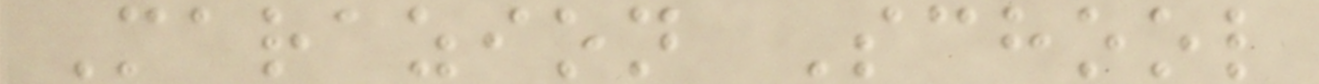Marazion School
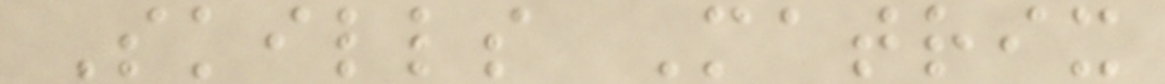Skills Matrix
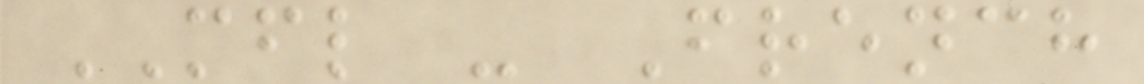MFL - French
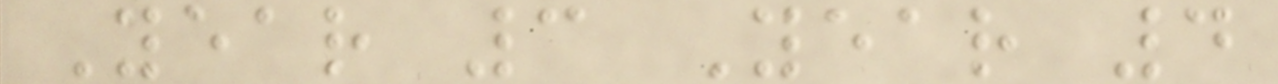Year 3 Year 4
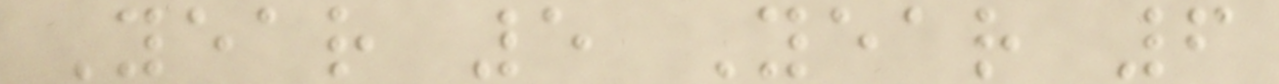Year 5 Year 6
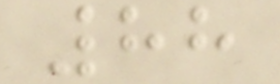88
